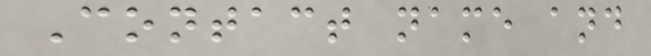Contact name and
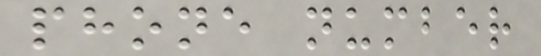phone number
